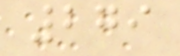279
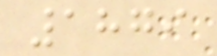1879
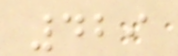429
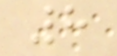8
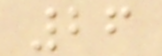26
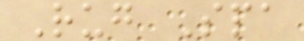Rug Spa
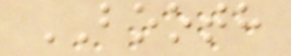BOOTH
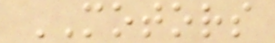MOTORS
